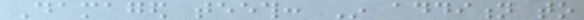Damaged teeth: In addition to
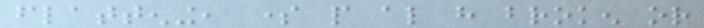flattening, some people also have broken or
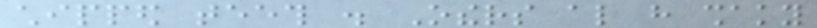chipped teeth . Others also have shaky
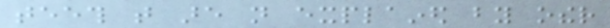teeth that are not explained by other
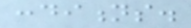conditions.
